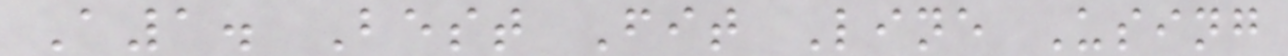A1. Best Fit Line Using
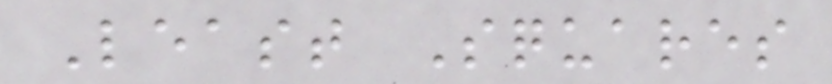Least Squares
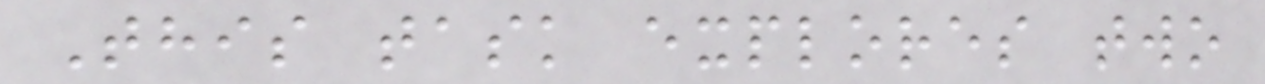This task explores two
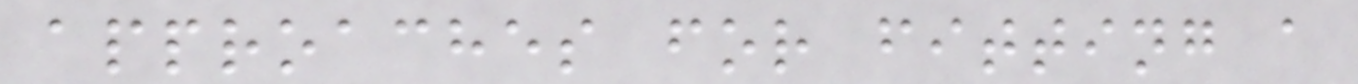approaches for fitting a
